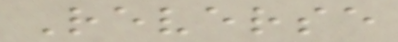Reverse
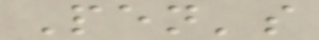Pen's
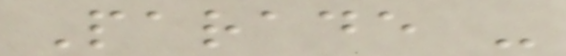Parade -
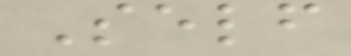Self
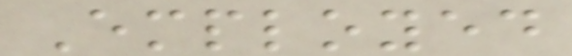Employed
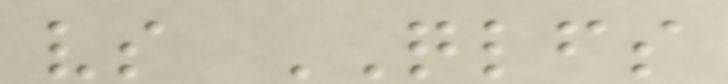vs QLFS
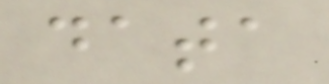data
